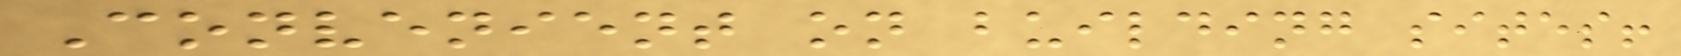Convenient on building sites!
